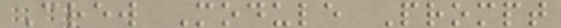Crew Module Prompt
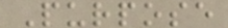Purpose
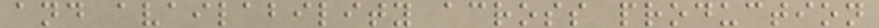and availability across production
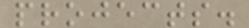projects.
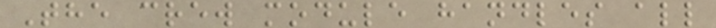The crew module handles all
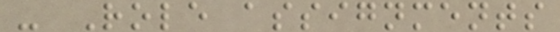- Role assignments
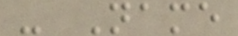- Name
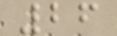26
